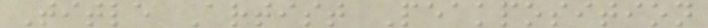Title Artist Peakposition
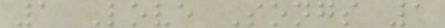1 Love Songs 1
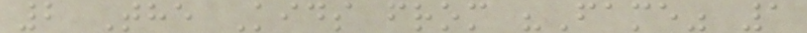2 The Kids from "Fame" 1
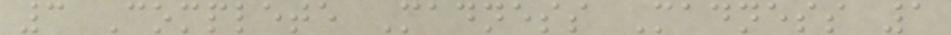3 Complete Madness Madness 1
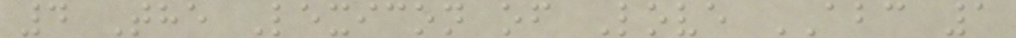4 The Lexicon of Love ABC 1
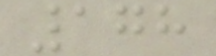178
